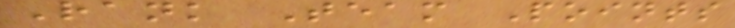Rank Team Points
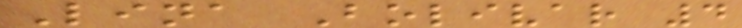Lina Bolivar 4
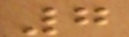7
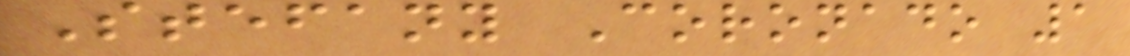Stefany Coronado 1
